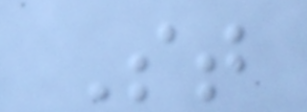St
